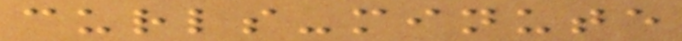curls-minute
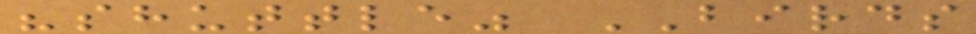"shuttle" BIRDS
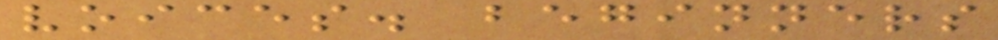voices. beginners
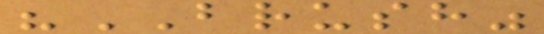"BRUSH"
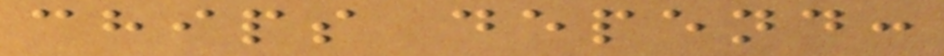chips depend:
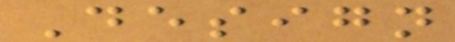Design
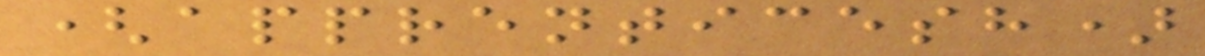(apprenticesh)
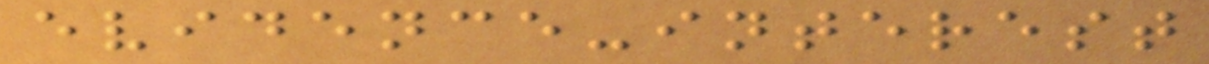evidence-interest
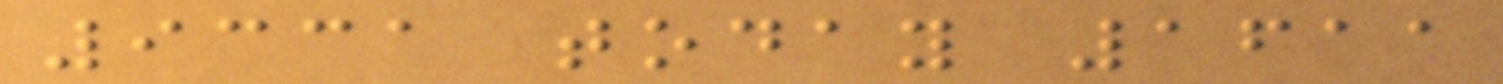9331 today 1611
